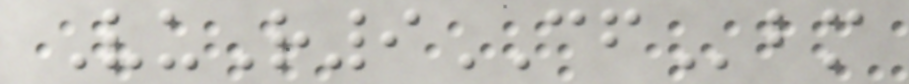VuR9CFbm
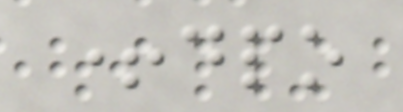+dpo
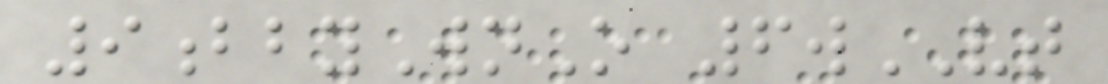9bbyWnO 6wVT
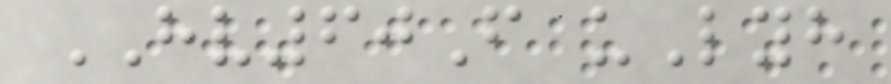HV60F uLyh
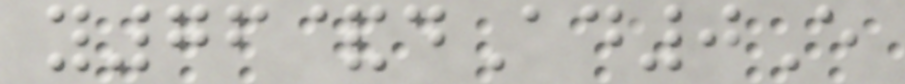y76&dAd0E
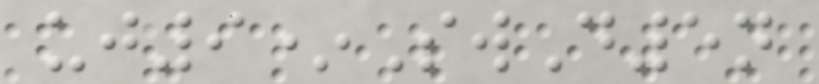uj9*SwD5n
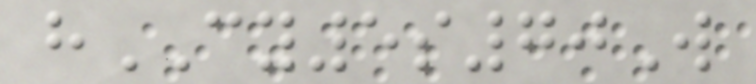hCY5s70W
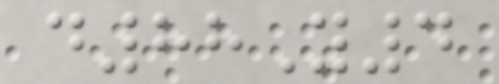d88Y4
